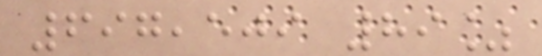697,509 89%
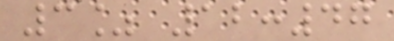3% 12:47
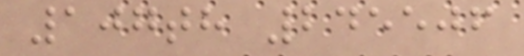107th 245506
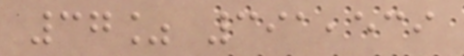37% 391,539
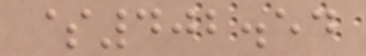$402.54
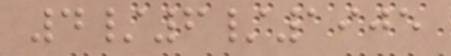4/6/1905
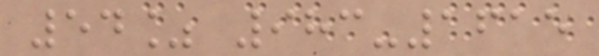54% 983-1615
